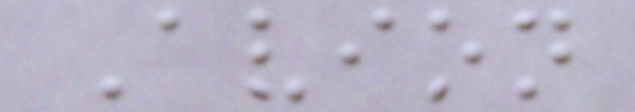Avion
